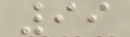99
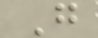G
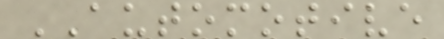AUTOMOTIVE
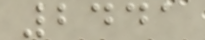2441
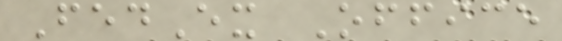FedEx Office
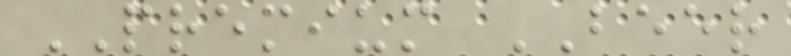PREMIUM BEER
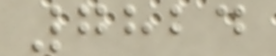7824
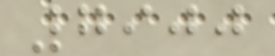7900
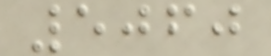5060
